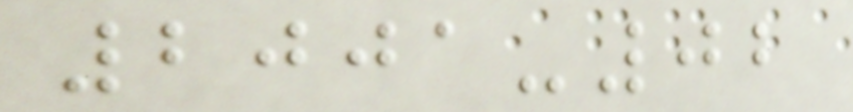2001-02
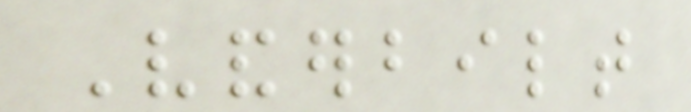Vanderbilt
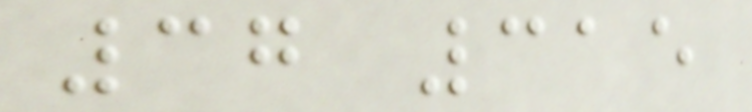37 315
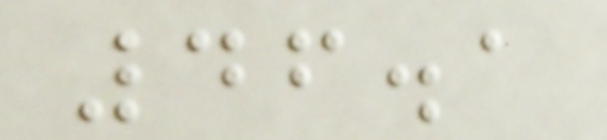46.1
